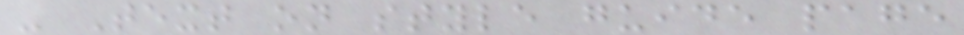- Text on style guide page
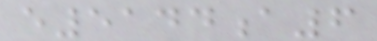e5144a6
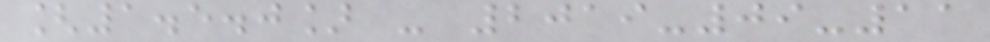[1.5.0] - 2019-09-11
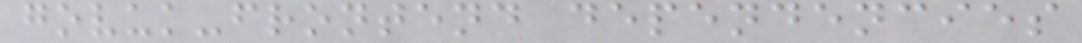govuk-frontend dependencies
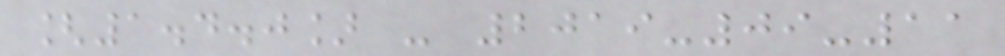[1.4.0] - 2019-09-11
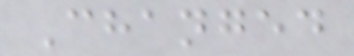Changed
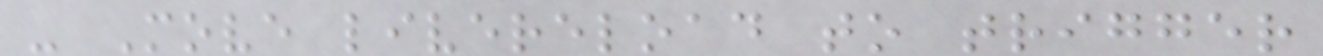- Move livereload to trigger
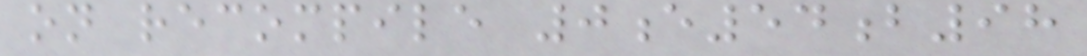on recompile 0e54b98
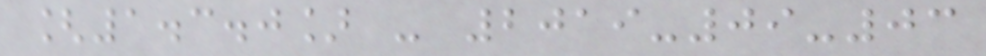[1.3.0] - 2019-09-03
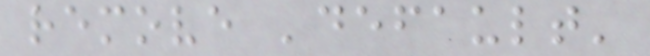remove 'default'
